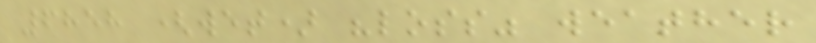6858 (wet) "loss" weather
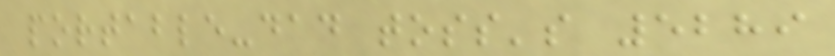portable-dad toss's 5289
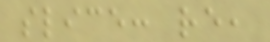slice: re,
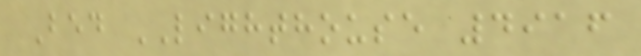Bed LIGHTHOUSE 4916
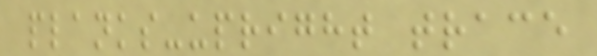planks-upright trace
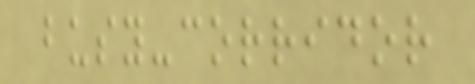busy-corridor
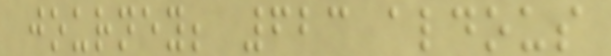journey; 623 aldous
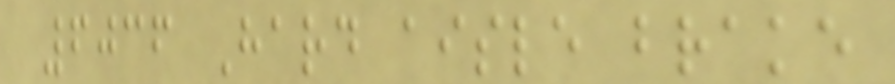6036 Hard aisle brake
